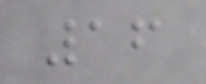16
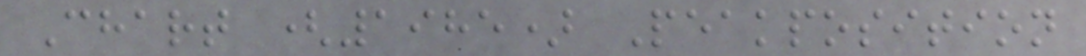Chart (1985) Peakposition
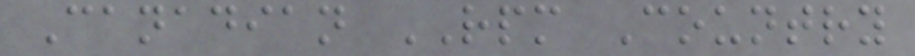Canadian RPM Country
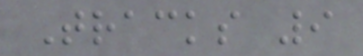Tracks 9
